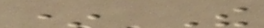* The
